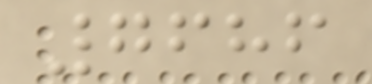7686
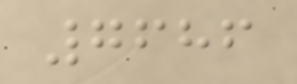7686
